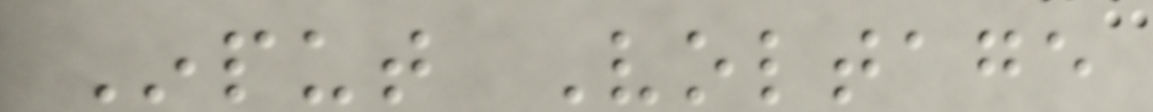Input Voltage
